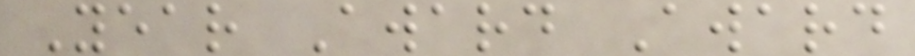Year Award Award
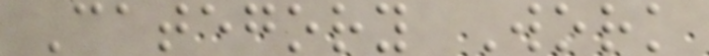Category Work
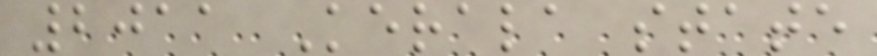2011 Kerala state
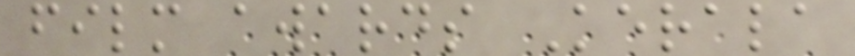film awards Kerala
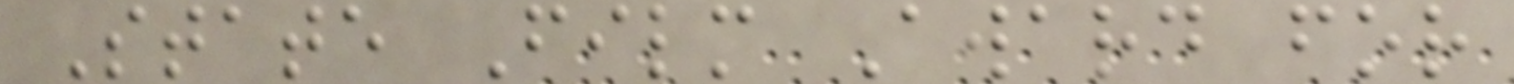State Film Award for
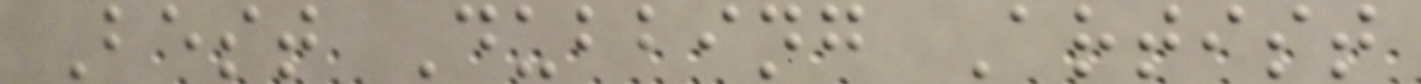Best Dubbing Artist
